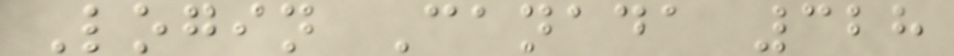Login Canada 328
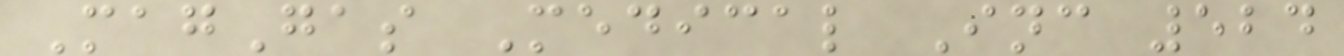MagGas Medical Inc 524
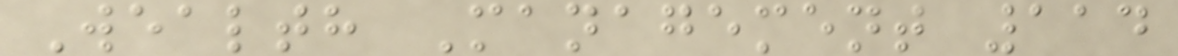Wealth Management 114
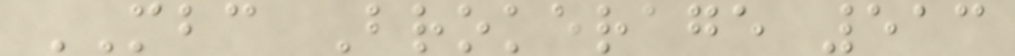MBC Brokerage 513
